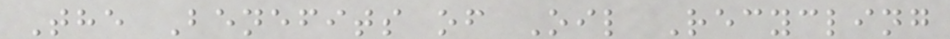The Benefits of Oil Recycling
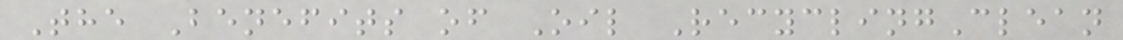The Benefits of Oil RecyclingClean
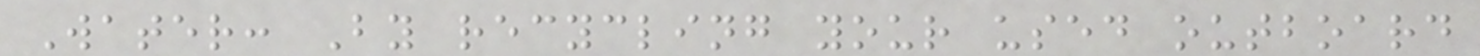Water: By recycling your used outboard
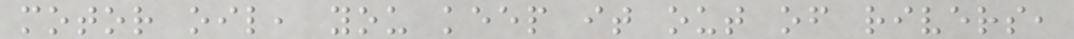motor oil, you keep it out of rivers,
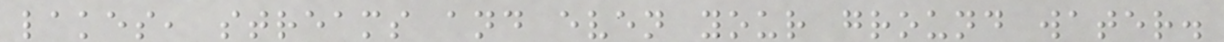lakes, streams and even your ground water.
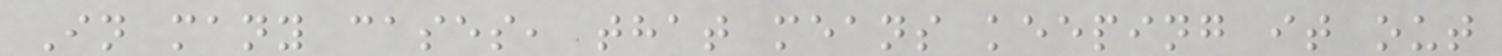In many cases, that means keeping it out
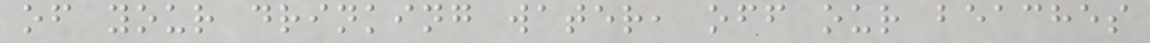of your drinking water, off our beaches
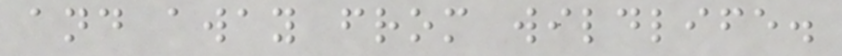and away from wildlife.
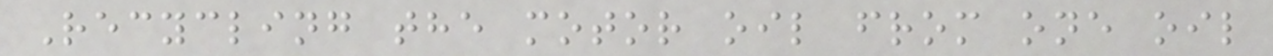Recycling the motor oil from one oil
